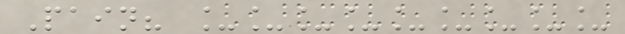Pain? _________
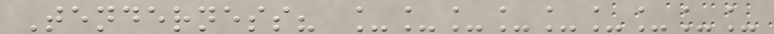Tenderness? _________
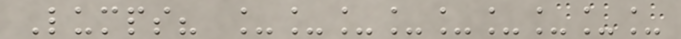Lumps? _________
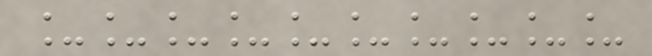__________
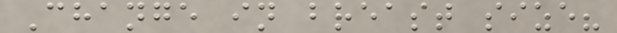Change in breast size?
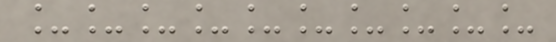__________
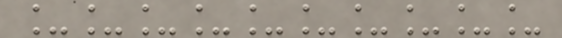__________
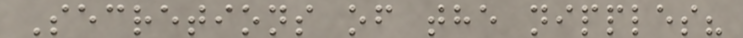Secretions of the nipples?
